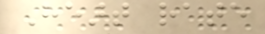Heart rate
